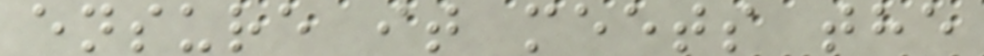ensure it meets the
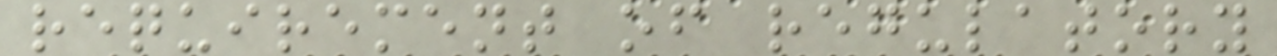requirement of regulatory
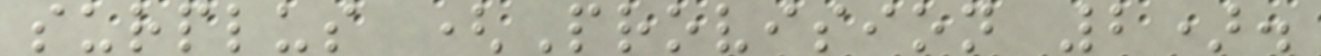surplus (Provision 2).
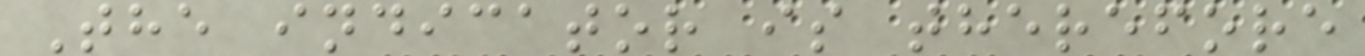The indicator is therefore
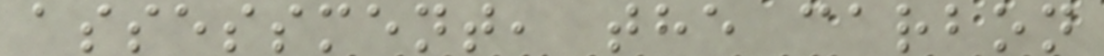assessment, the carbon
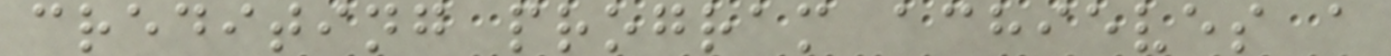crediting program achieves a
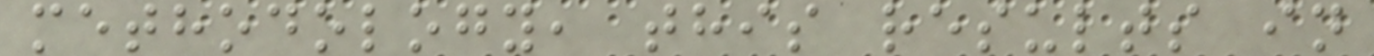methodology, this results in
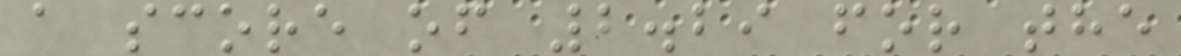a score of 2.29 for the
